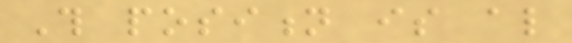This position is also
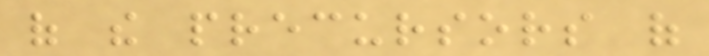of the precursors of
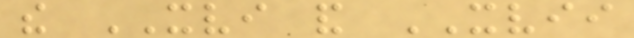the XVI and XVII
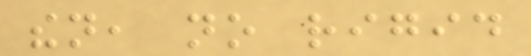then, no rigid
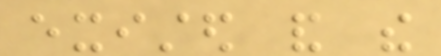existed and the
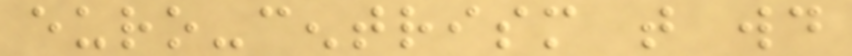euro-centrism that would
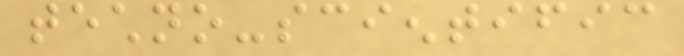techno-scientific
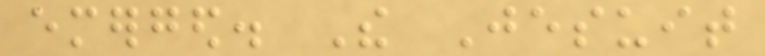emerged. The Jesuit
